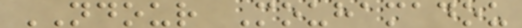NDOUR Mouhamadou
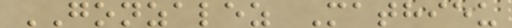GONZALEZ Mathieu
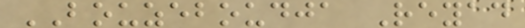BOUZEBOUDJA Reyad
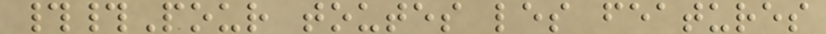##Pour toutes les features
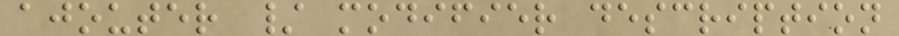ajouter / modifier description
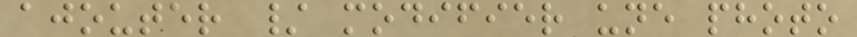ajouter / modifier une photo
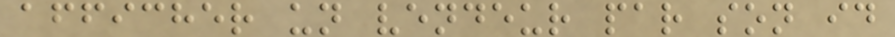afficher un vendeur par son id
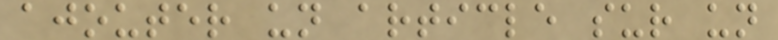ajouter un article sur un
